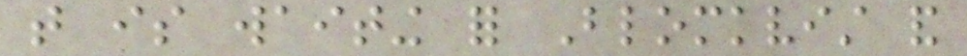that is waiting for Blomkvist and
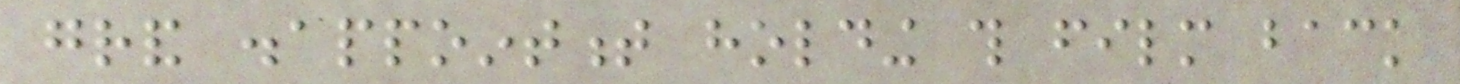grand disappointment holding this film back
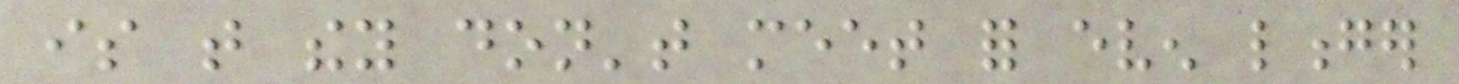is that they don't meet for even longer
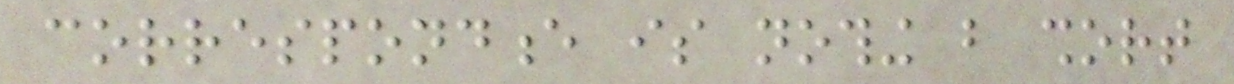correspondence is nothing but short
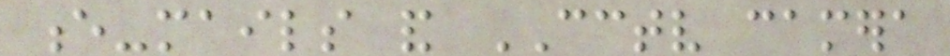e-mails and CCTV camera
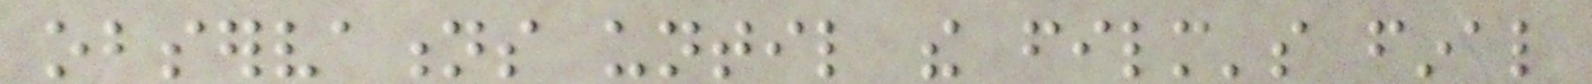observations until the film's final
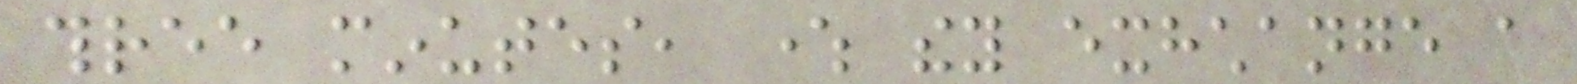three minutes, where they exhchange a
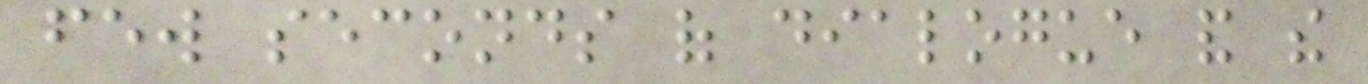few seconds of dialogue and the
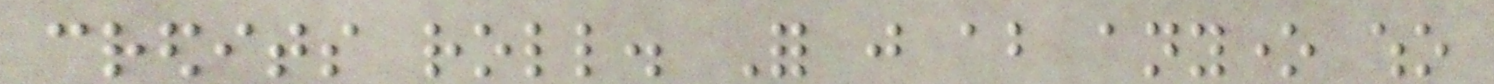credits roll. For just about anyone who
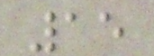15
